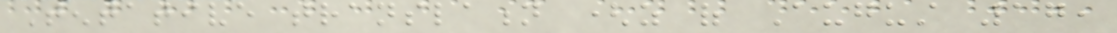Tentative translation (as of August 17,
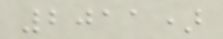2011)
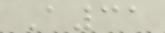A31
